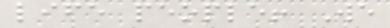life people! We
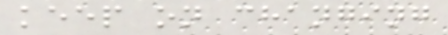keep on changing
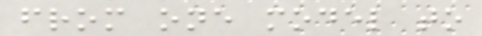from one model to
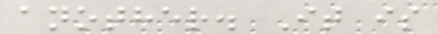another. It is
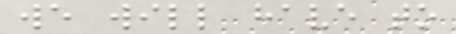we will have to
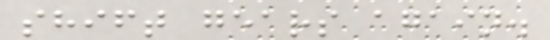shift gears again.
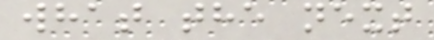what the next
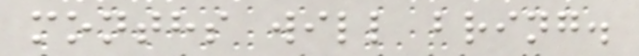months will bring.
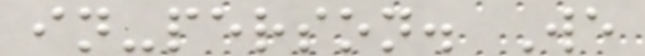in-person. We
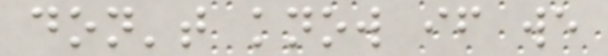don't know if we
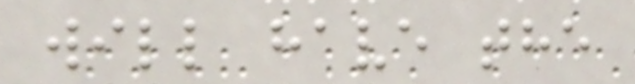will have the
